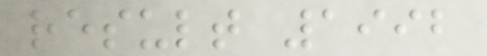result 1992
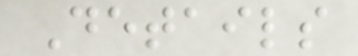Details
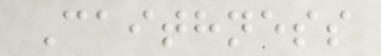Caithness
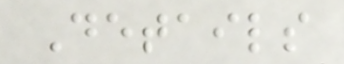Details
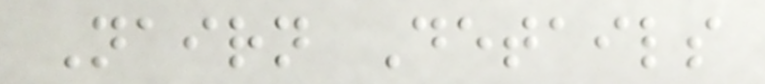Nairn Details
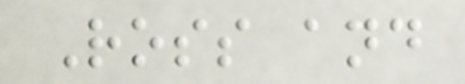Ross and
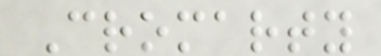Cromarty
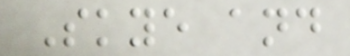Skye and
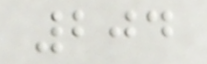204
